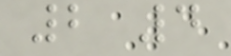2 4
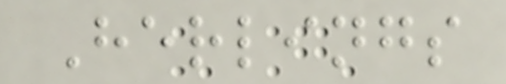Herlings
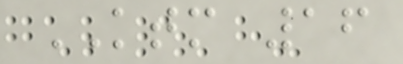KTM 16
